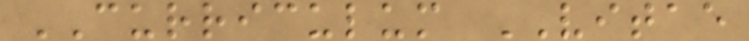CURRICULUM VITAE
